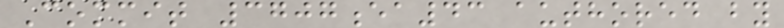Commit 3707ea43 authored by
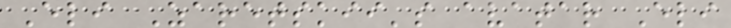Eli Zaretskii's avatar Eli
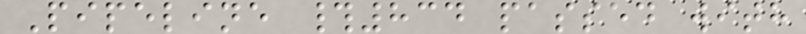Pipeline #834 passed with
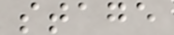stage
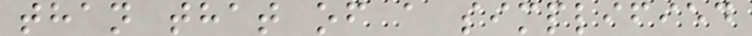than that of a simplified
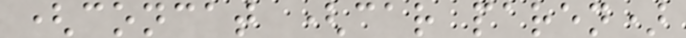(concat (car paren)
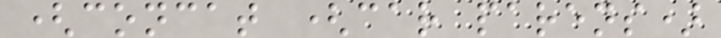(concat (car parens)
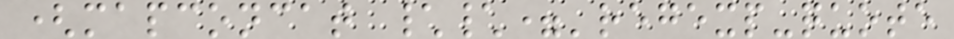(mapconcat \\='regexp-quote
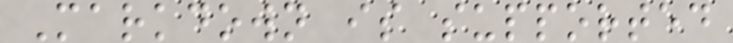Markdown is supported
